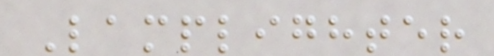Lamplighter
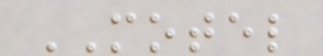MOTEL
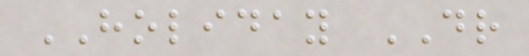HOLIDAY DR
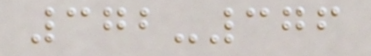372-376
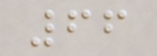66
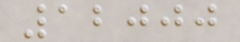12000
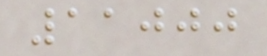11000
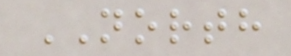NORTH
